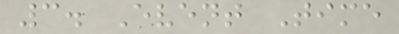3. Event Time
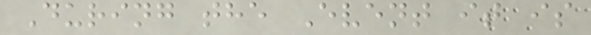During the Event it is
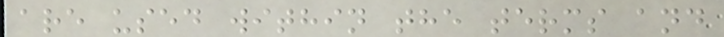are used within the terms and
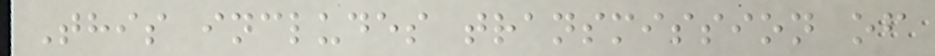This includes transmission of
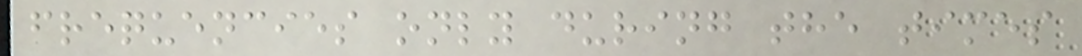frequencies only during the times
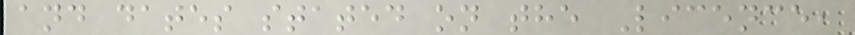and dates stated on the Licence,
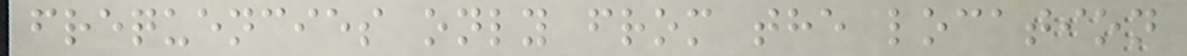frequencies only from the location
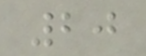20
